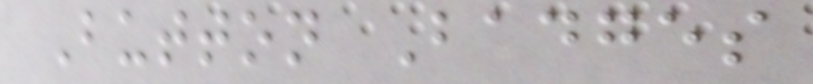Button Badges
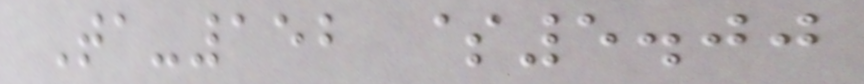Ta-152 $5.00
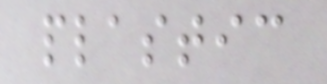plastic
